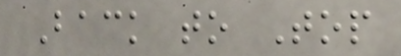Back to Top
